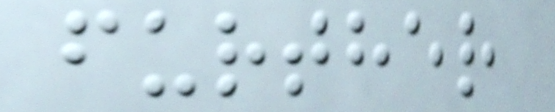further
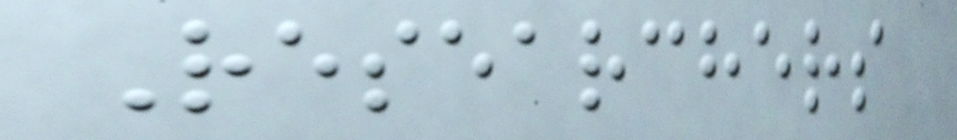Researchers
